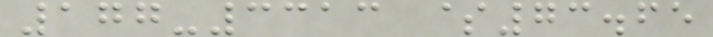177-3313 $73.65
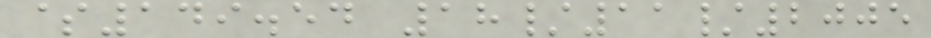$149.54 18/11/2005
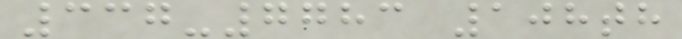337-7783 108th
